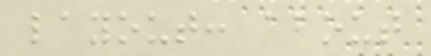layout: about
